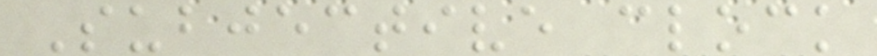Subjective clock
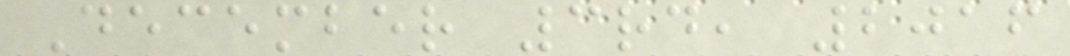December 3rd, 2016
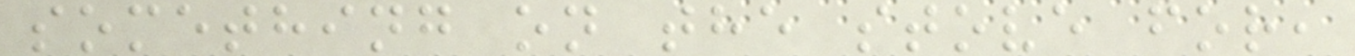something on the stove for,
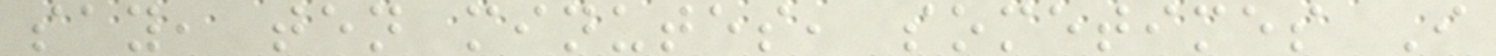say, ten minutes, sometimes I
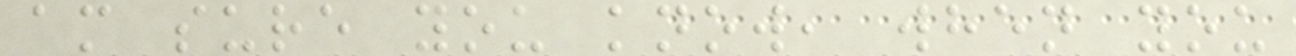am sure you know, when you
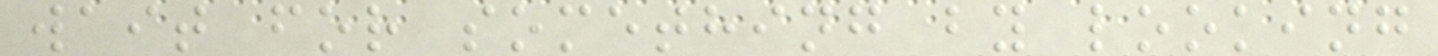wait for something by looking
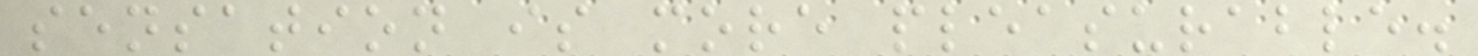sensation is more pleasurable.
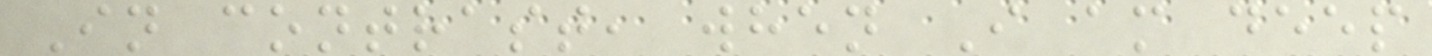In contrast, when I am deep
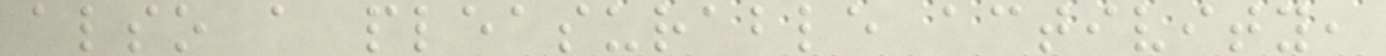also a pleasurable activity,
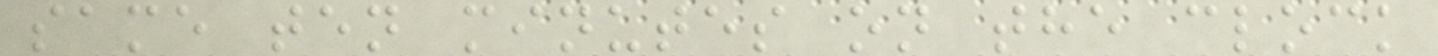same ten minutes on the clock
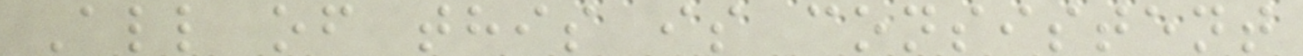All of this is consistent
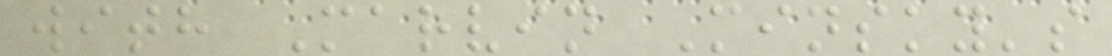with Marvin Minsky's
